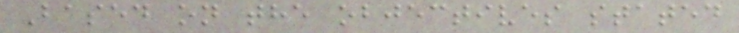Based on the objectives stated
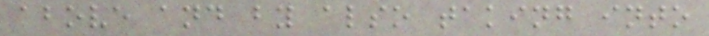above and by also taking into
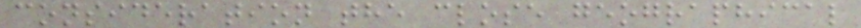consideration the close geographical
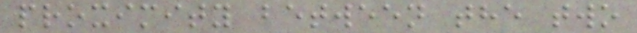proximity between the two
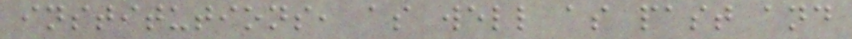institutions, as well as past and
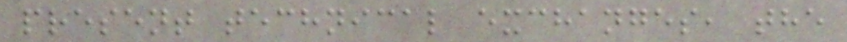present technical exchanges, the
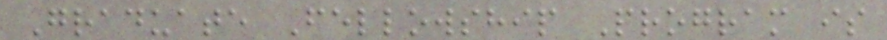Graduate Fellowship Program is
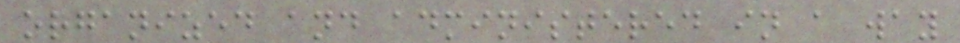organized and administered in a way
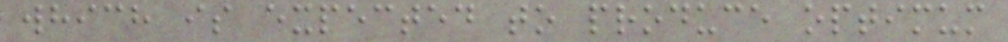which is expected to produce optimum
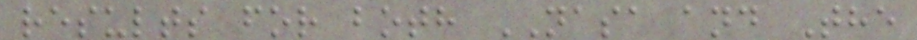results for both NASA and The
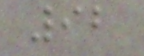92
